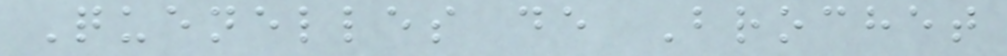Quenelles de Brochet
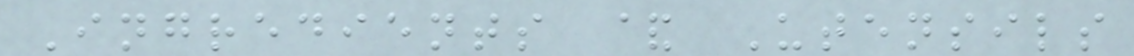Ingredients & Utensils
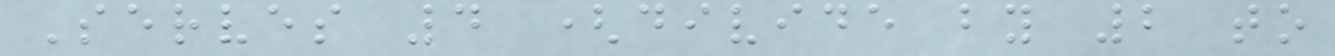Serves 4 (divide by 2 to
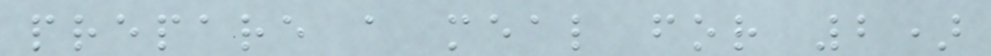prepare a meal for 2)
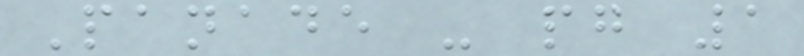Panade - pg 1
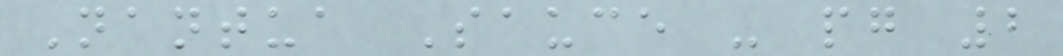Nantua Sauce - pg 2
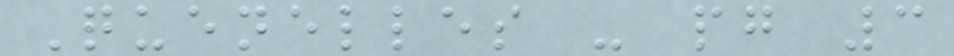Quenelles - pg 3
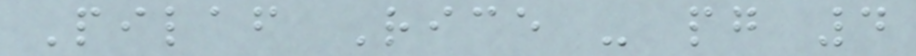Pilaf Rice - pg 4
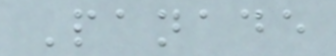Panade
